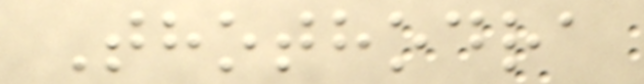Thothodra
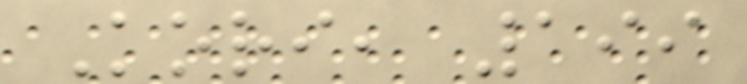Kori, 199
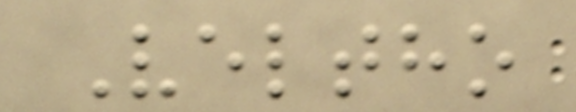Veltho
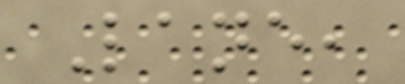Lane,
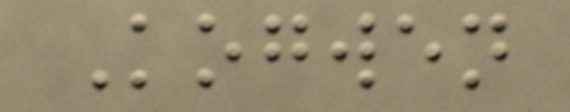Kogwen
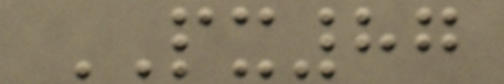PX87
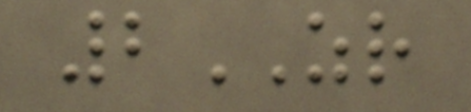2ZR
